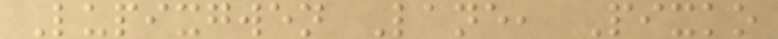Lupixgwen Lane, Pixko
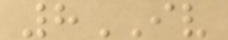8IV
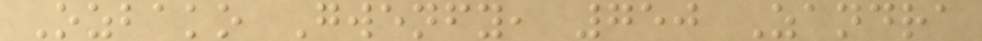Ozbako Gwenfy, 750 Zandra
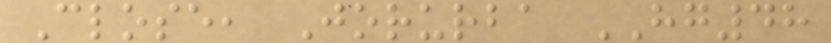Close, Jorurba HG48
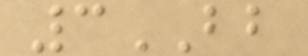3BB
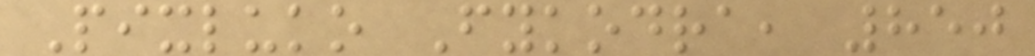Pixluko Fykodra, 850
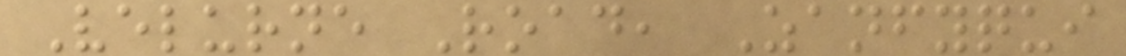Velurne Road, Zanfyqui
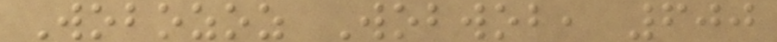Wobozoz Wobwob, 600
